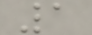1
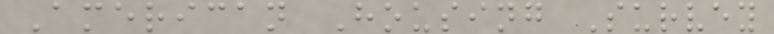American Housing Survey
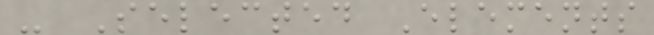- Selected Elements
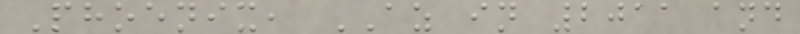Phoenix, AZ in 2011 and
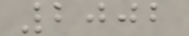2002
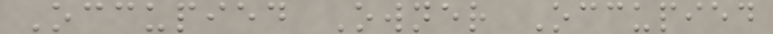Occupied Owner Occupied
